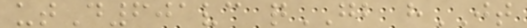utD601vc qGB hJT
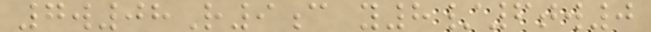7w08R9c y8/6tw0
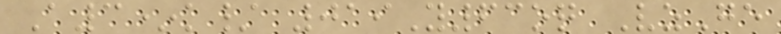A3*k/ 019Y63oq VzGe
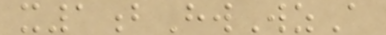x1bHwWzA
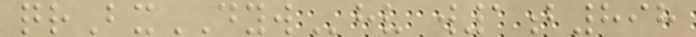qrBxDYWhv w1b898
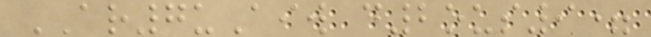AR7uAiw d2ous9=
